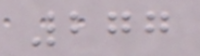277
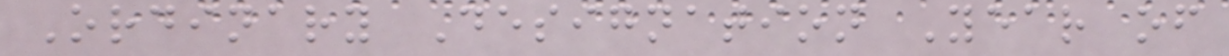Ordinary Designation Year of
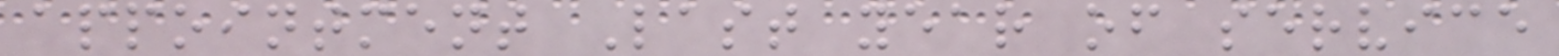appointment Last year of service
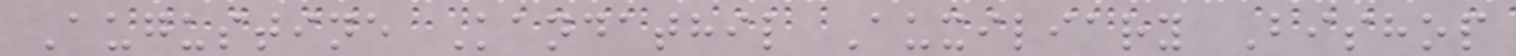Augustine Kandathil Auxiliary Bishop
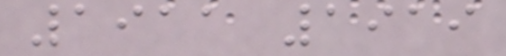1911 1919
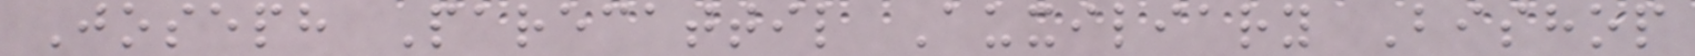Joseph Parecattil Auxiliary Bishop
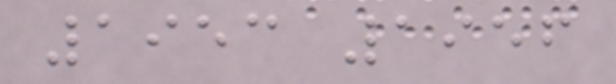1953 1956
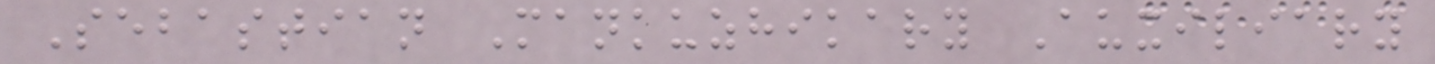Sebastian Mankuzhikary Auxiliary
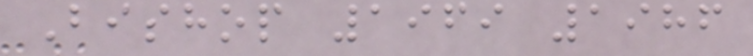Bishop 1969 1986
